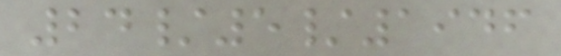24/5/1946
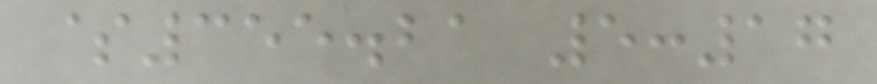$355.21 5:17
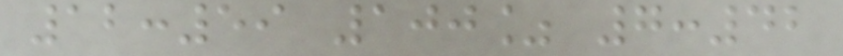12:59 100% 7:42
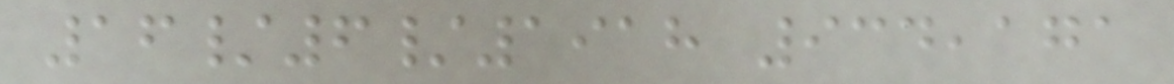16/6/1918 934,171
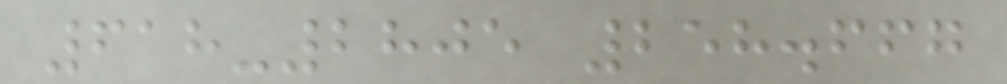618-2805 258.667
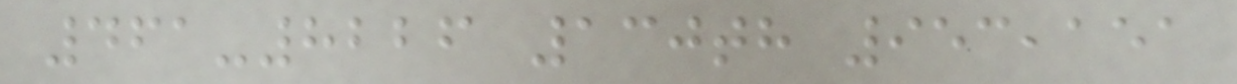461-8226 130th 953,151
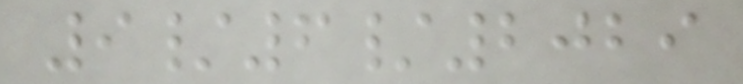9/6/2029
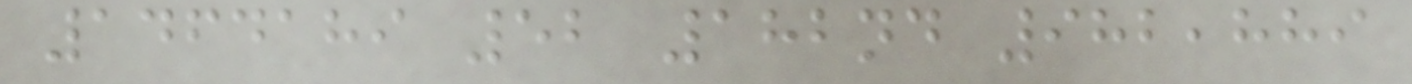1464189 52 182nd 982,889
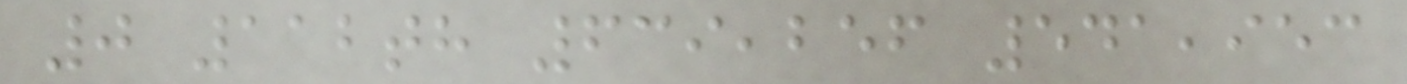0 112th 639,256 541,953
